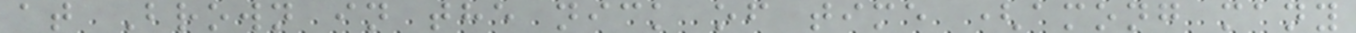at Brown in the nick of time (among many
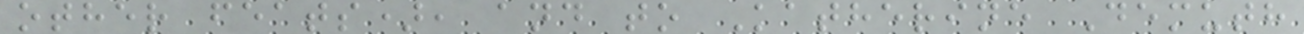other feats), and to Katherine Demuth
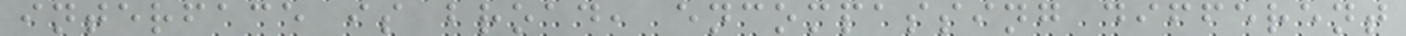interface is broad, encompassing different
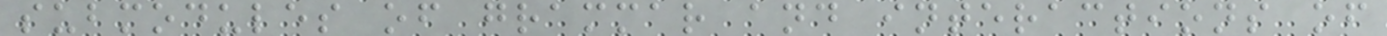submodules of grammar and interactions of
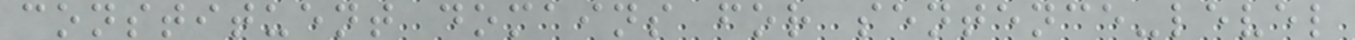constituent domains for sentence-level
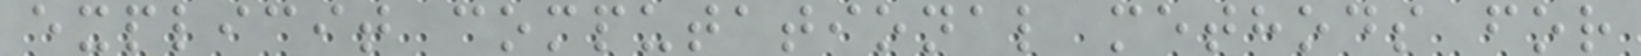explicit computational methods for
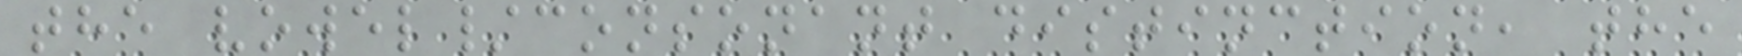the vowel/consonant distinction, the
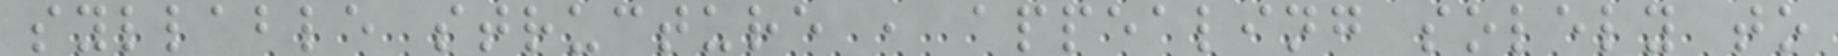syllable structure , appealing solely to
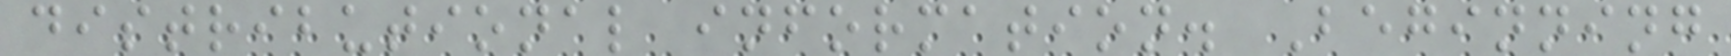distributional information. Beginning
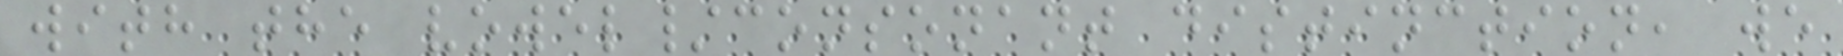with the vowel/consonant distinction, we
